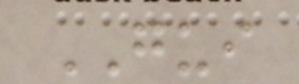GUI
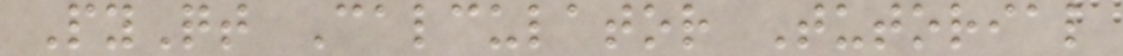PyQt Calculator Tutorial
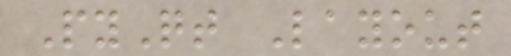PyQt Layout
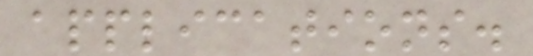applications.
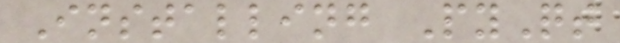Installing PyQt
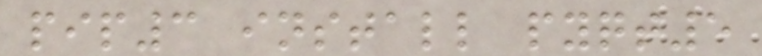pip3 install pyqt5
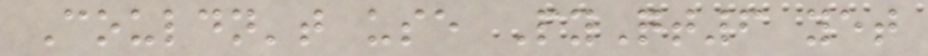Couldn't use PyQt6 yet
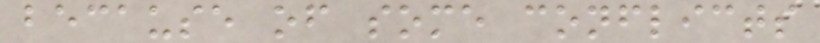because of some conflicts
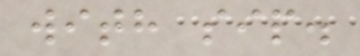with sip.
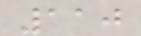110
